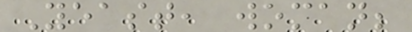Yeast, woman;
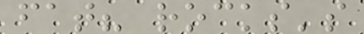fat? rocks's
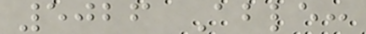5026 Able:
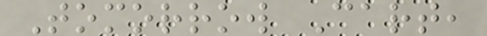Tomorrow Cart,
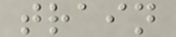train
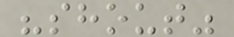"shout"
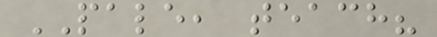PALE, teach?
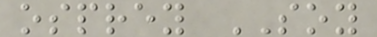osprey SOY
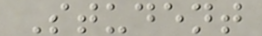Student
